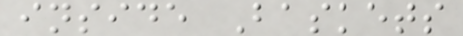inside Baskets
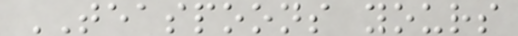TEASPOONS yours
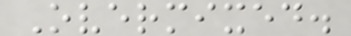Overmixed.
